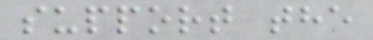support the
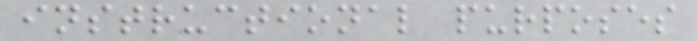instructional purposes
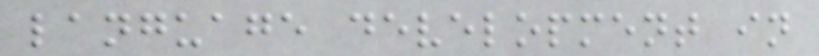language development in
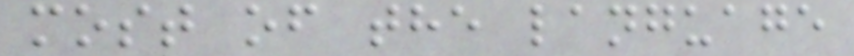most of the language
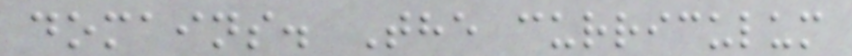domains. The curriculum
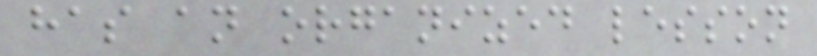has an organized lesson
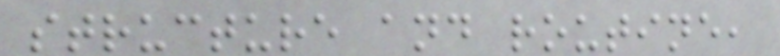structure and routine,
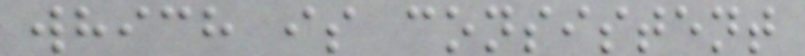which is consistent
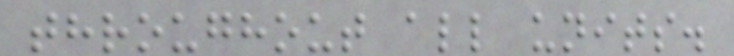throughout all units.
